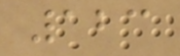123
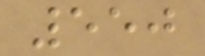550
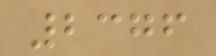2376
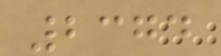2374
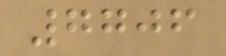7706
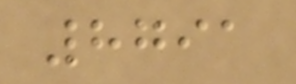8791
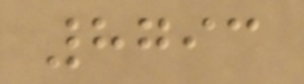8793
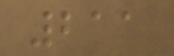211
